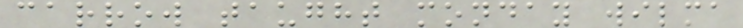carrow taught monday wilma
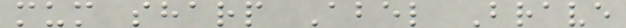mum sharp Abel Brave
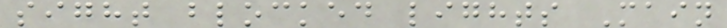sight blocked lights Main
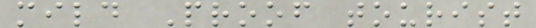mild Proof tourist
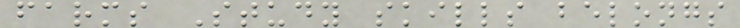farms Study skills belongs
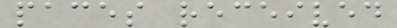paces received
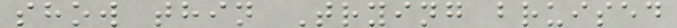show thin Trying bruised
